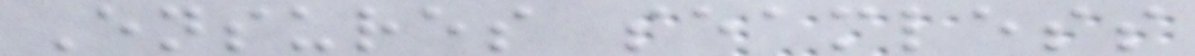Ensures seamless
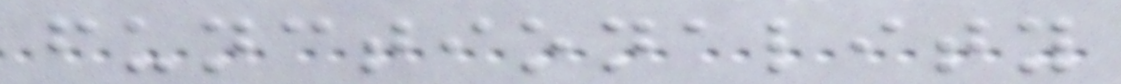functionality
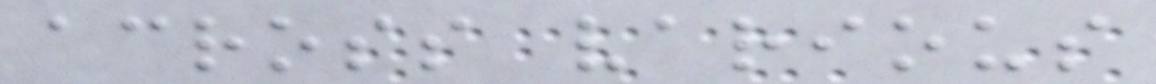across various
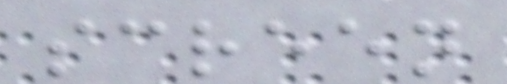screen
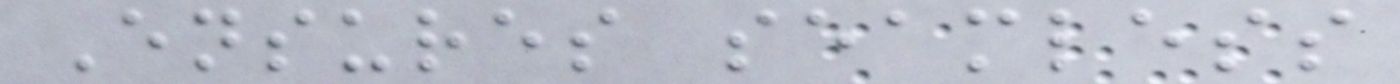Ensures seamless
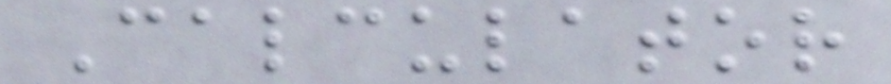Calculator
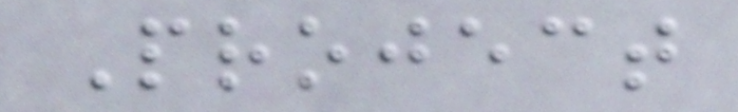Project
